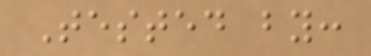Tested by:
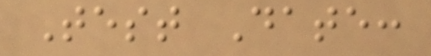Test Date:
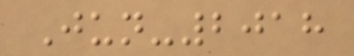Jun-2018
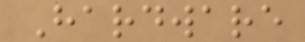Hardware
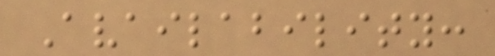Availability:
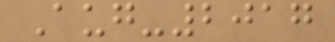Aug-2017
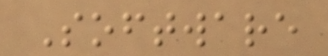Software
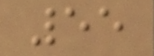55
